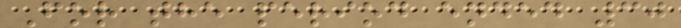For the period ended 30
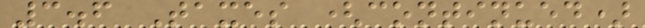3.6 Taxes (continued)
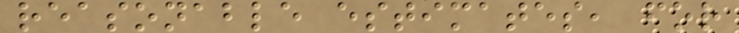reasonable estimates, for
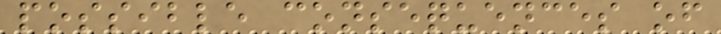possible consequences of
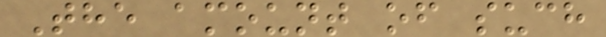The amount of such
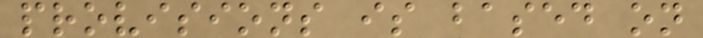provisions is based on
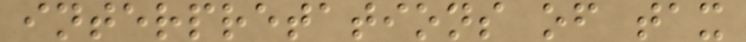interpretations of tax
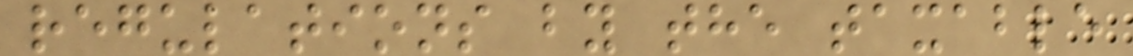regulations by the taxable
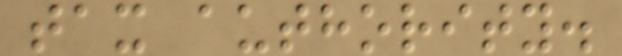tax authority.
